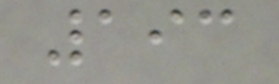193
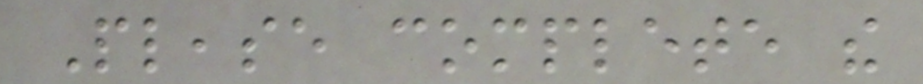Please complete the
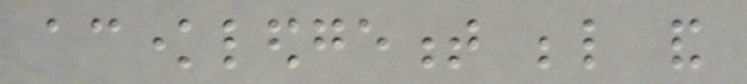acknowledgement below and
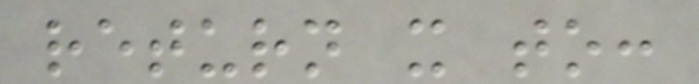return it to:
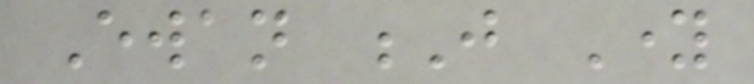Ewan J Young
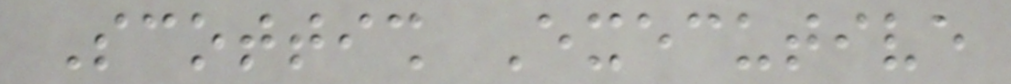Scottish Executive
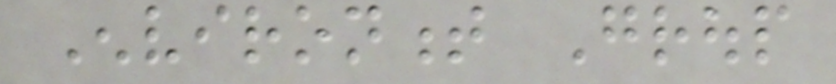Environment Group
